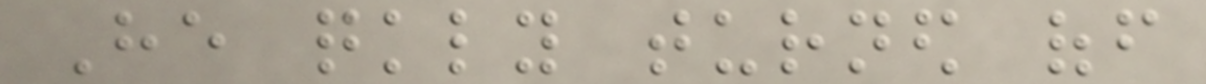He quickly turned off
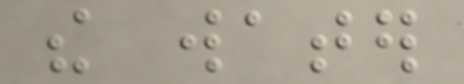the water
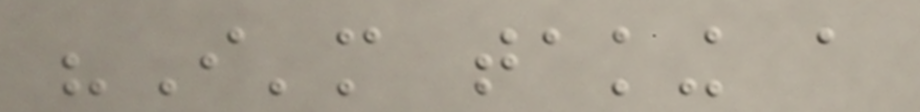"I'm taking a
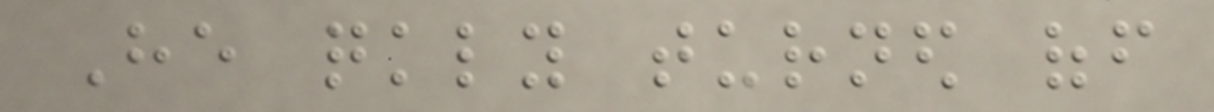He quickly turned off
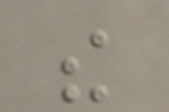the
